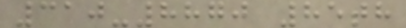310-8870 85th
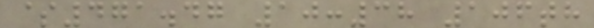$471.47 10:38 106th
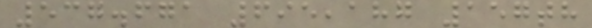537.671 695,187 157th
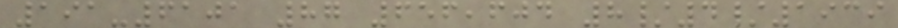191-6101 87 656,604 8/4/1939
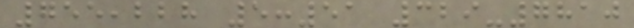755,228 5:51 329-7810
